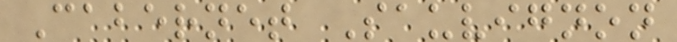Cabernet Sauvignon
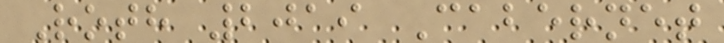Roth 2019 Cabernet
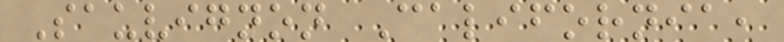Sauvignon California,
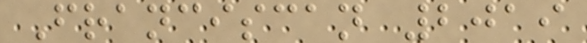Franciscan 2019
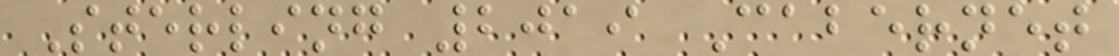Sterling 2019 Cabernet
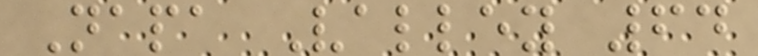Napa Valley 64
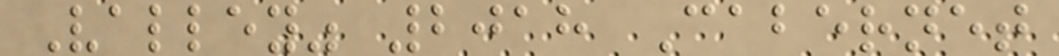Valley" 2018 Cabernet
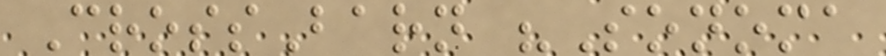CrossBarn "Sonoma
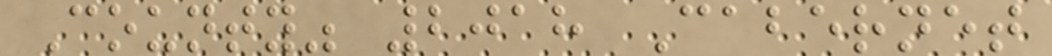County" 2018 Cabernet
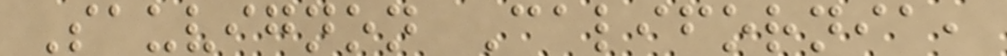Sauvignon California,
